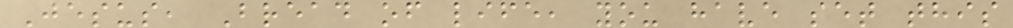Jesus, Bread of life, you have set this
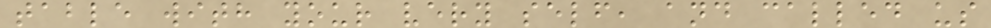table with your very self, and called us
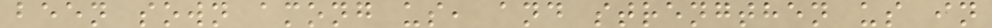been sown among us, and strengthen us in
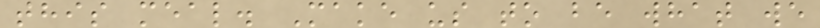this meal. Make us to be what we
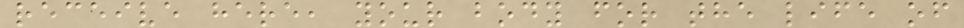receive here, your body for the life of
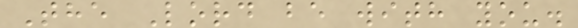The Lord be with you.
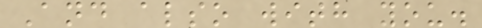And also with you.
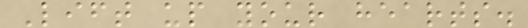Lift up your hearts.
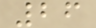26
